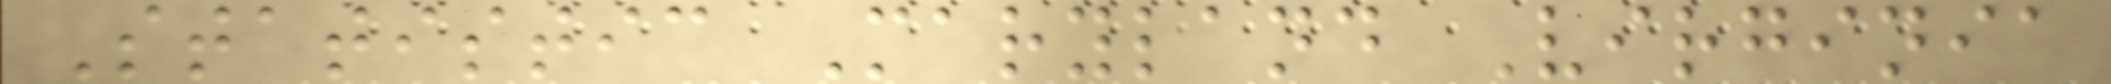Statistic Maryland Virginia
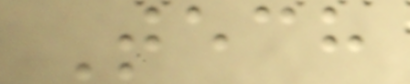Tech
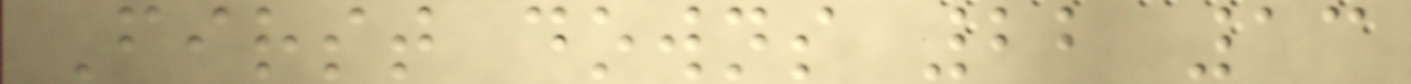First downs 22 13
